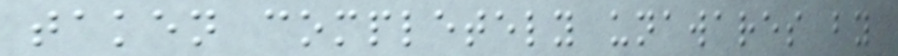taken completely unawares by
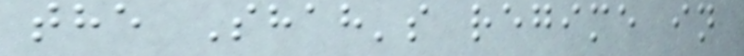the Shah's regime in
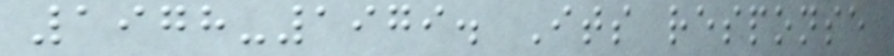1978-1979. Its response
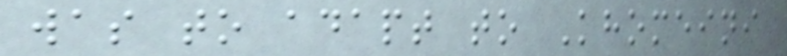was to adapt to Khomeini
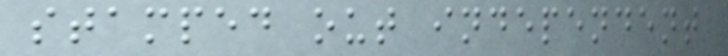stamped out independent
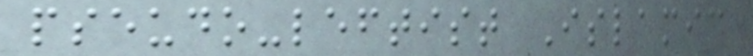pseudo-leftist Islamic
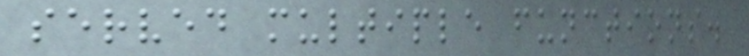served multiple functions.
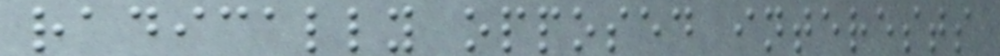radically opposed interests
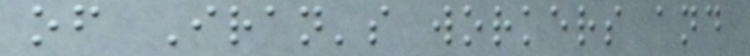of Iran's workers and
